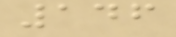146
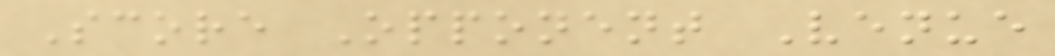Score Opponent Venue
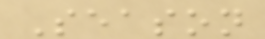Season
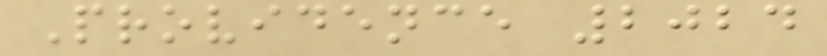Providence 2024
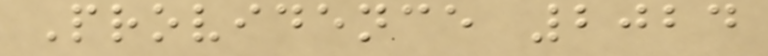Providence 2024
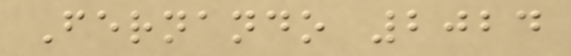Fernando 2024
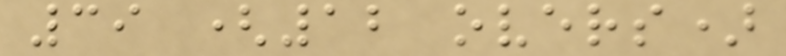39 (12 overs)
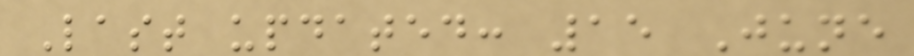Last updated: 15 June
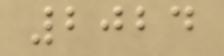2024
